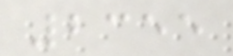2355
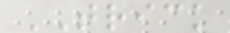TRICK
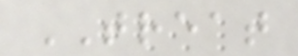TREAT
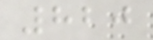820
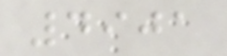4901
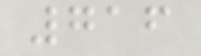716
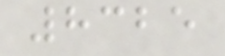8325
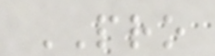PRO
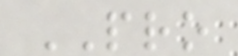PRO
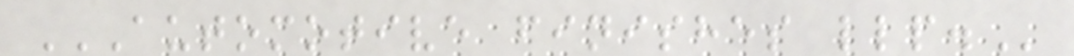AUTOMOTIVE FINISHES LLP.
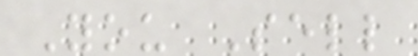You Sell
